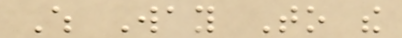Which Way To the
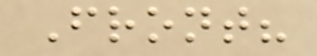Front?
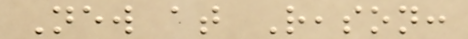New at Reason:
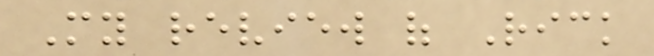My review of Rick
